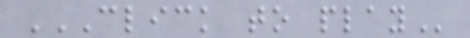CLICK TO PLAY
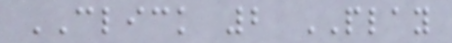CLICK 2 PLAY
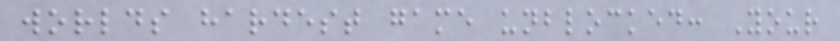worlds hardest game unblocked: Your
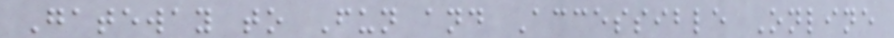Gateway to Fun and Accessible Online
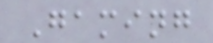Gaming
